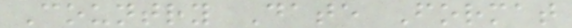Country Date Format
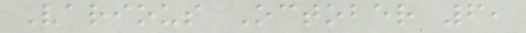Various October 6,
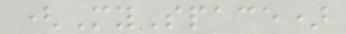(MySpace)
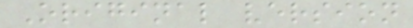Original version
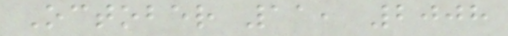October 11, 2008
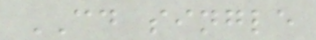CD single
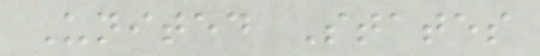United States
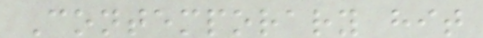Contemporary hit
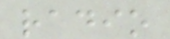radio
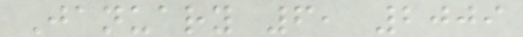January 6, 2009
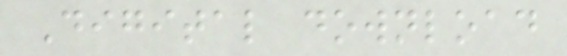Digital download
